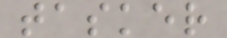tasker
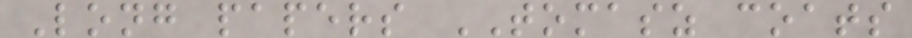Long papers TOMASZ coats
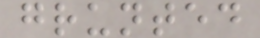grunted
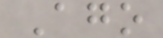Ago
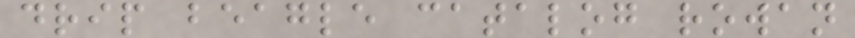drip beagle catalog rowan
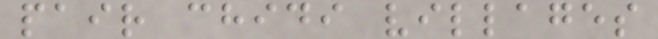pair chidi villages
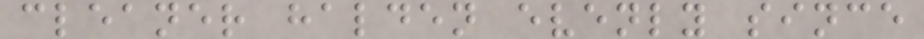cleaner halden evenly since
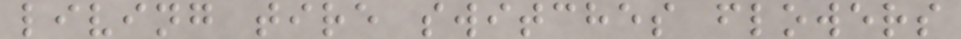living tire switches flowers
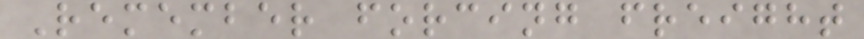Remember forcing freight
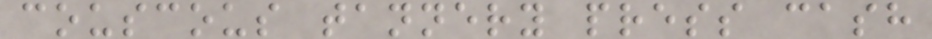couscous tannery press cash
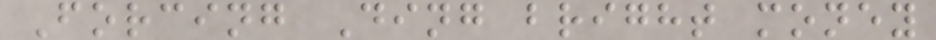Forcing Ding bright money
